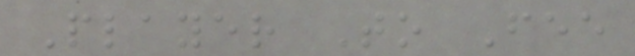Player To Fee
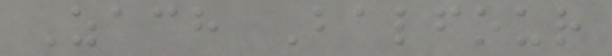Zach Balfour
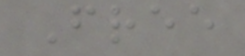Free
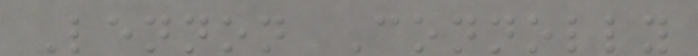Lennon Connolly
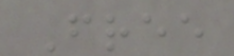Free
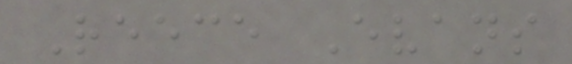Reece Evans
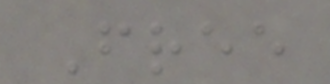Free
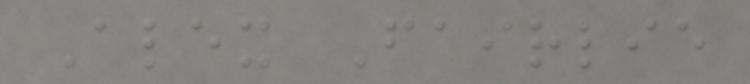Alex Fairlie
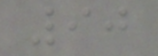90
